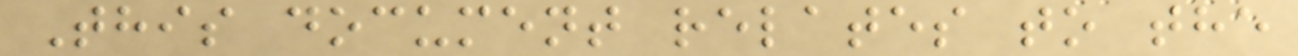This document relates to the
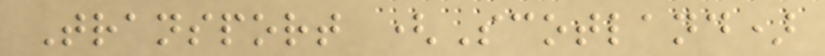Transport (Scotland)
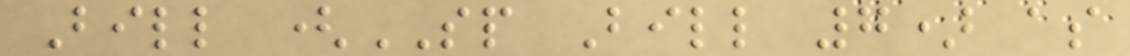Bill (SP Bill 7) as
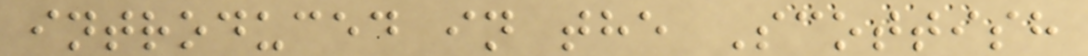introduced in the Scottish
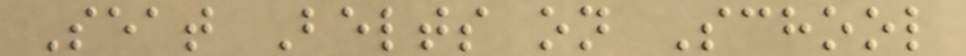Seat Belts on School
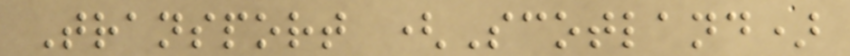Transport (Scotland)
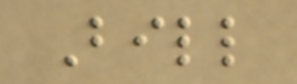Bill
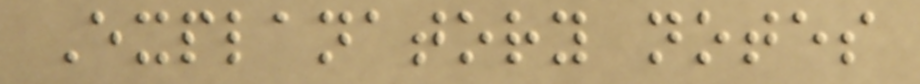Explanatory notes
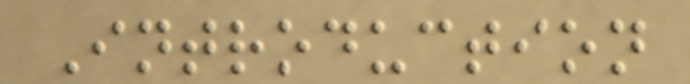Introduction
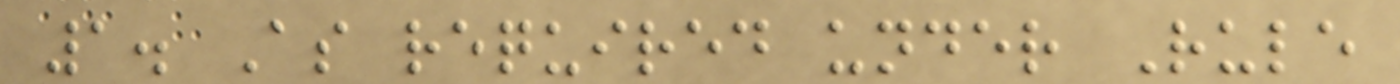1. As required under Rule
